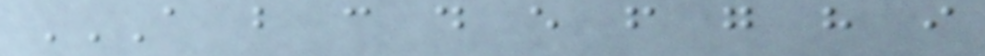A B C D E F G H I
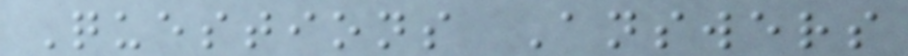Questions Answers
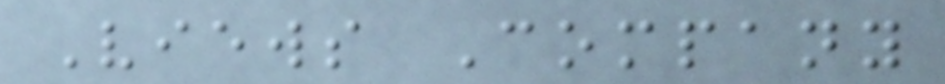Views Company
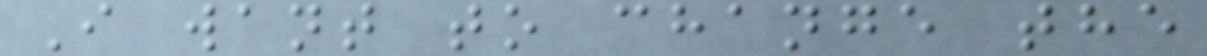I want to change the
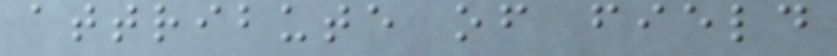attribute of field
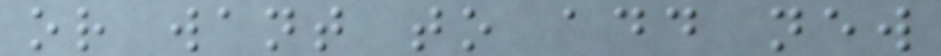or want to add new
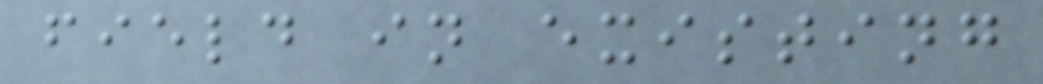field in existing
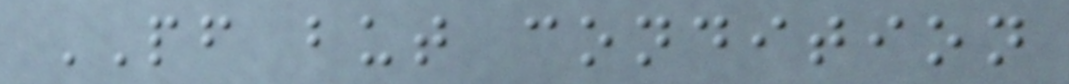PF but condition
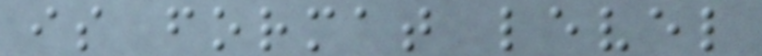is format level
